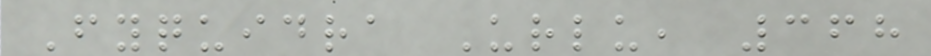Fyquidra Urlu, 368
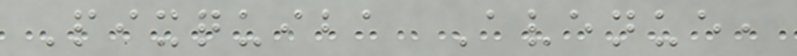Pixquiba Avenue,
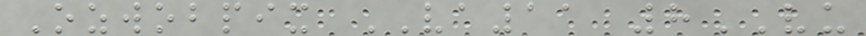Ozwobpix VA11 8VU
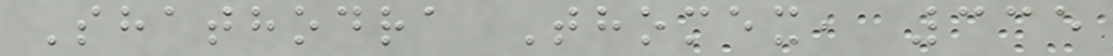Shathodra Thomex, 335
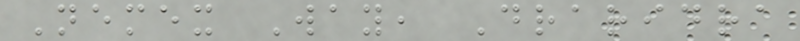Nemex Way, Draridra
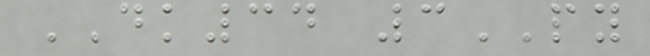DK34 3PY
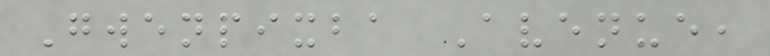Gwenpixba Avenue,
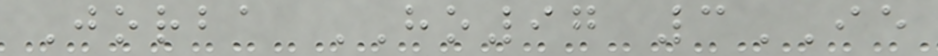Jorba HO97 3IE
